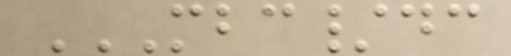MBC/DC
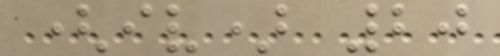(iv) 20
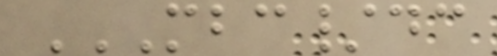MBC/DC
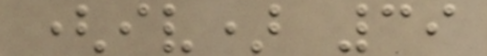(iv) 39
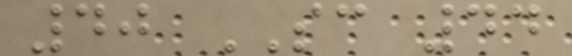40 SC 44
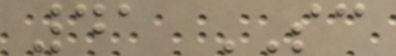41 SC
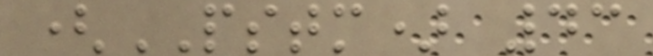(PSTM) 43
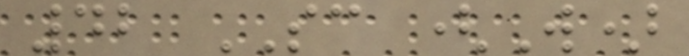42 SC (W)
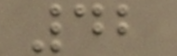42
